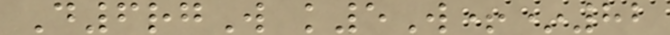D6rgW k5W+*82
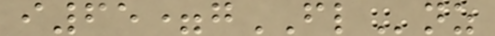i65=gFLnz
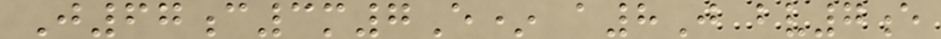J67c3m7E* a8J bv7e
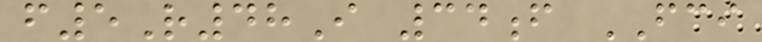f5R48I 34f FCI
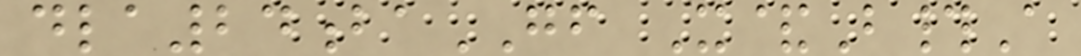dla24baGF X&B#A
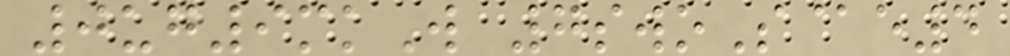0ug9mkW 7swoS@e4
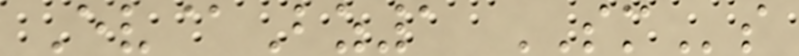Ev@Bz1 SMs
